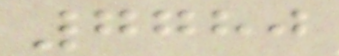7780
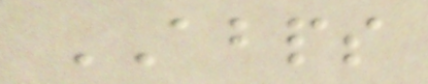ABPS
